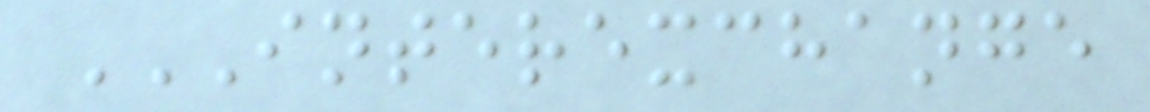INTEREXCHANGE
